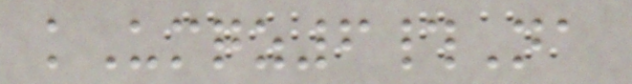kUmqz6#Na
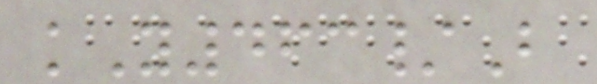kY463/B
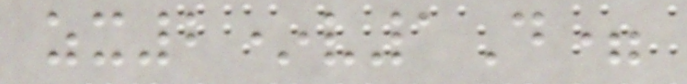zx2*v1D=
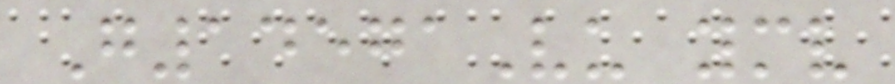G14571Vu ymv
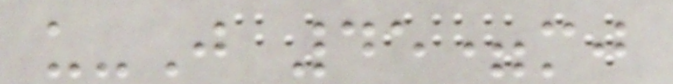u-J 45=mj
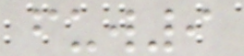fuw9
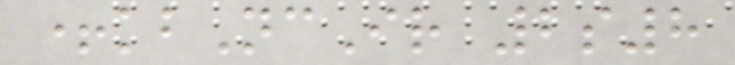+kbNcIr 2s8
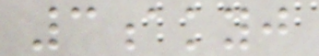3akyj
